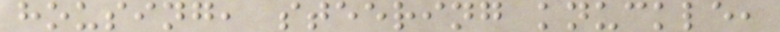housing, steering knuckle,
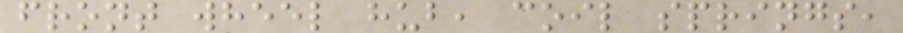front wheel hub, coil springs,
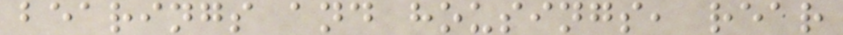bearings and housings, rear
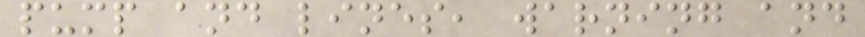pump and lines, warning and
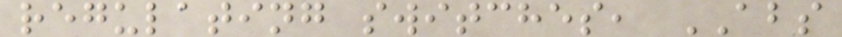regulating switches, ABS
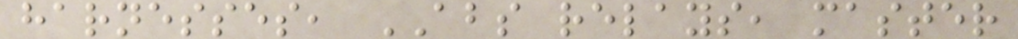harnesses, ABS relays, master
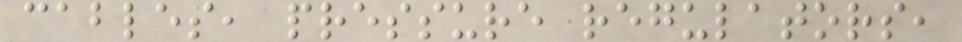cables, pressure regulators,
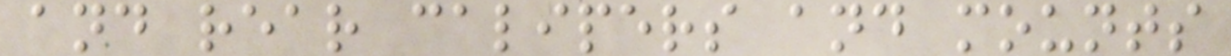and rear calipers and mounts
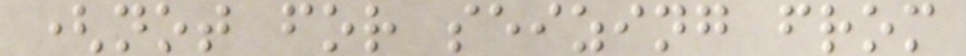(not for seizing from
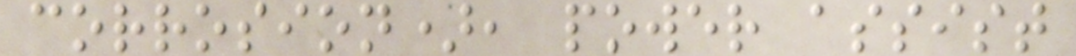corrosion), power assist
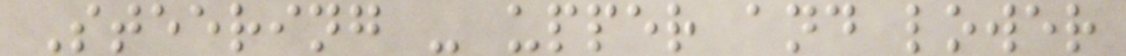Steering - upper and lower
